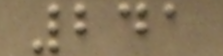241
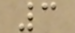3
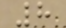8
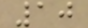10
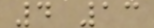4 13
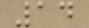14
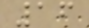16
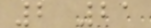2 21
